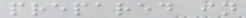prepared in
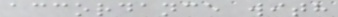accordance with
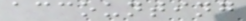accounting
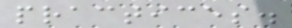practices.
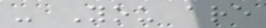- You are
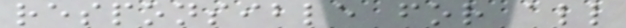responsible for all
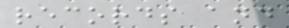records and
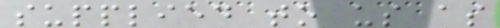supplied to us as
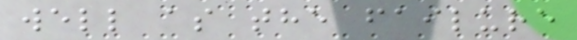well as the failure
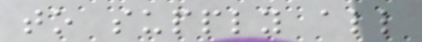to supply all
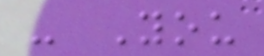- You
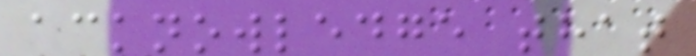acknowledge that
